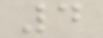4
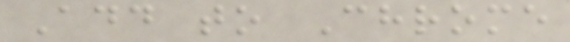Add to Chrome
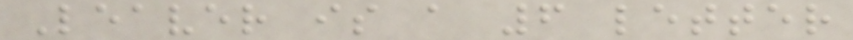Leaver is a 6 letter
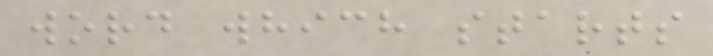word which starts
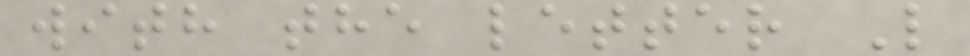with the letter L
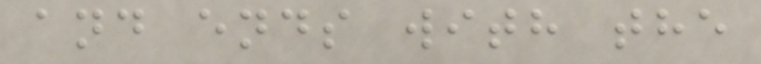and ends with the
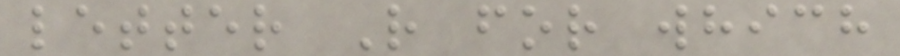letter R for which
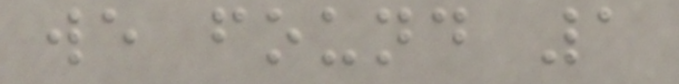we found 1
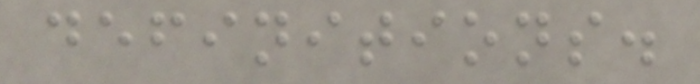definitions.
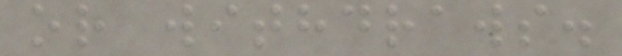or withdraws.
